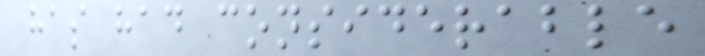has had considerable
